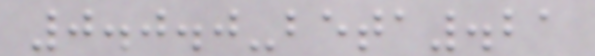0.0.0-beta.21
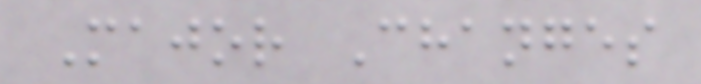Major Changes
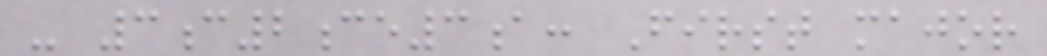- 3c2ce3a: First major
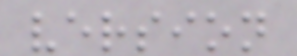version
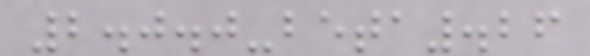2.0.0-beta.26
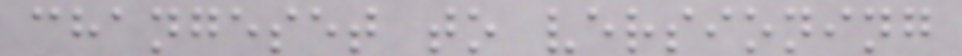changeset to versioning
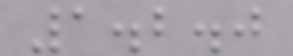1.2.0
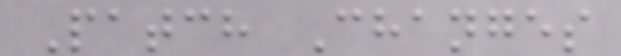Patch Changes
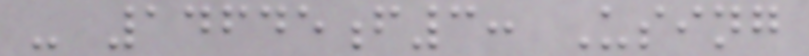- 14645f3: Using
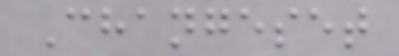Changeset
